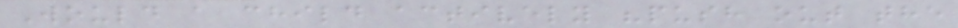Would a child actively "push out the
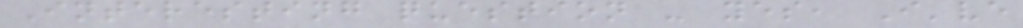Interesting question - yes, I've
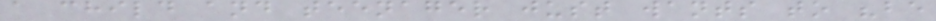a child and teenager just wants to "be
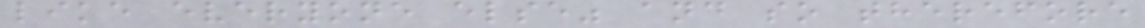like everyone else" and so therefore
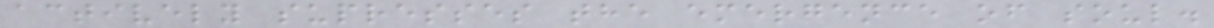actively supresses the emergence of soul.
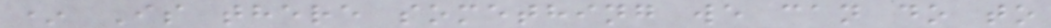* Is there something we can do to
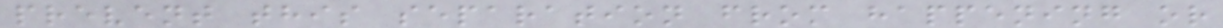prevent this separation from happening or
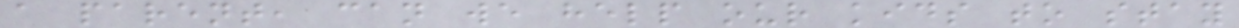a parent, can we help our kids to stay
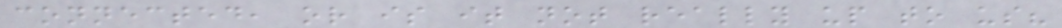connected, or is it not really up to us?
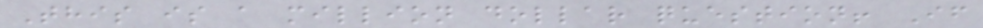This is a million dollar question! If
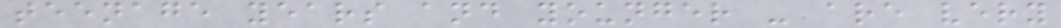teenage years and younger - are very
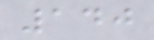140
